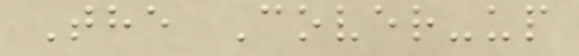The Cover-up
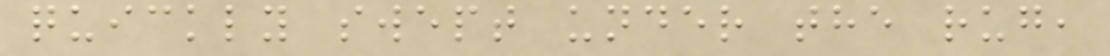quickly swept under the rug,
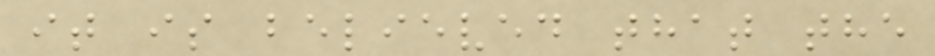it is believed that the
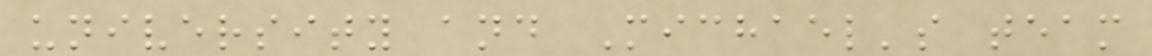university and Michael's team
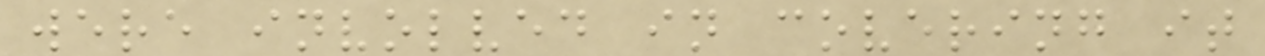were involved in covering it
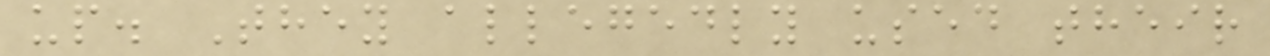up. They allegedly used their
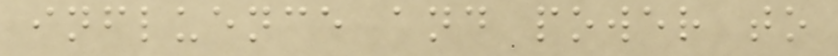influence and power to
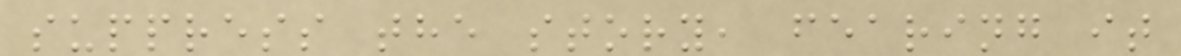suppress the story, fearing it
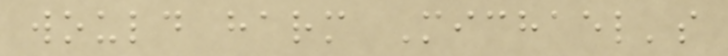would harm Michael's
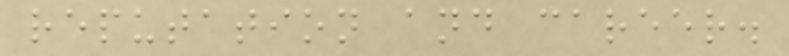reputation and career.
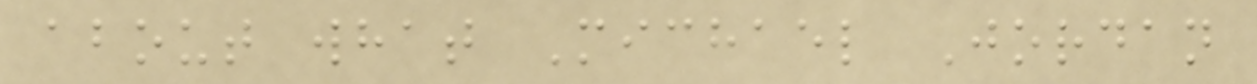about what Michael Jordan
